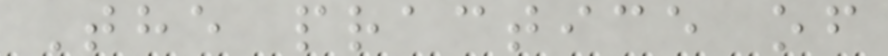The practice of
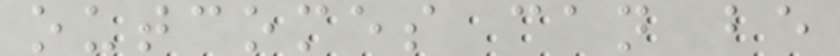outcomes can be
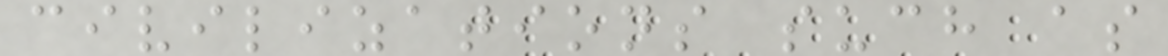civilizations such as
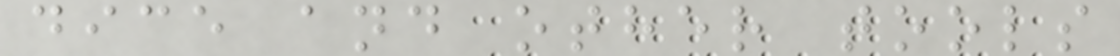dice and other tools
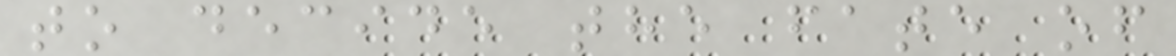to decide the fate of
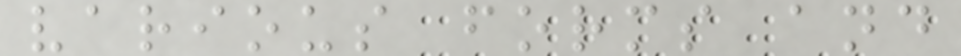various forms and
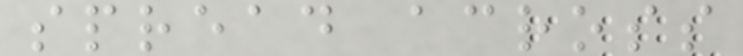spread across
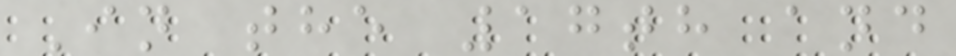In the 17th and
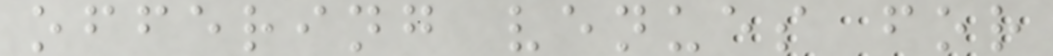offering venues for
